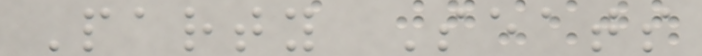Party Seats
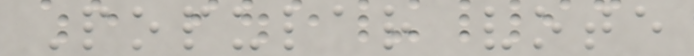Popular vote
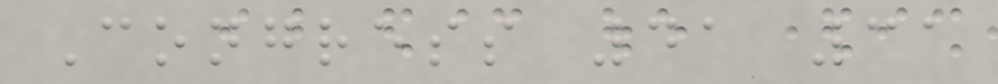Congress 41 31
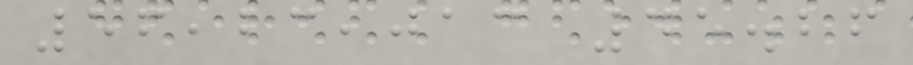56,23,013 45.26
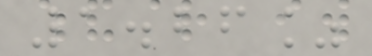1.26%
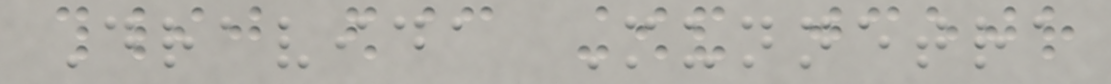Dravida Munnetra
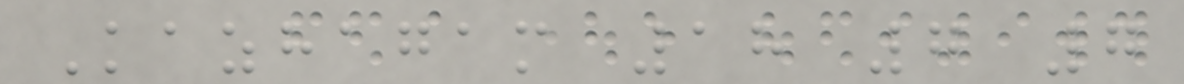Kazhagam 18 7 7
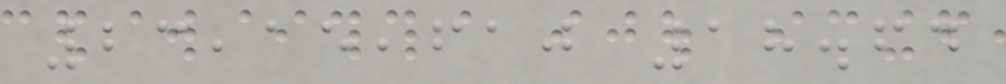23,15,610 18.64
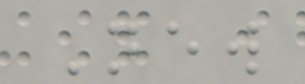New
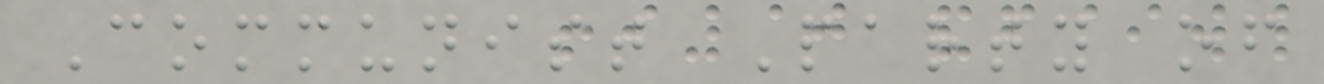Communist Party of
